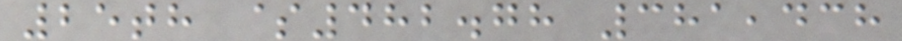25th $482.78 381,438
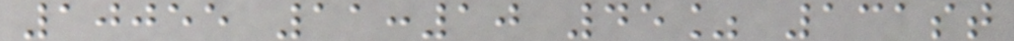10055 11:10 45% 131st
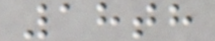18th
